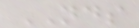NDS
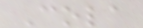Cola
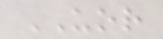UOR
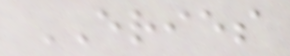ERIES
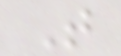T
